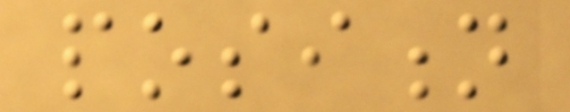position
